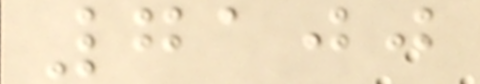7100
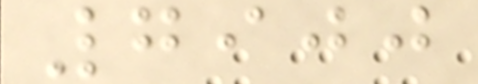7900
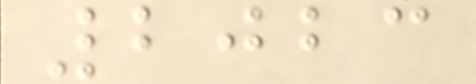2023
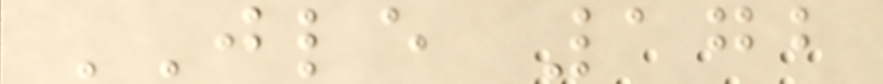JLE 172
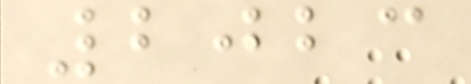2023
